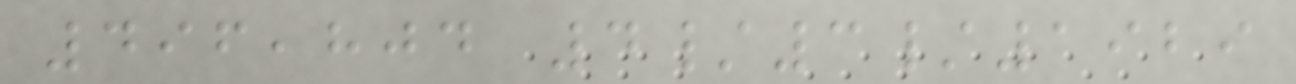496,804 4/3/1929
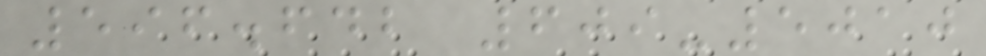596.642 609-5010
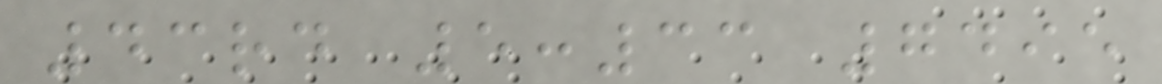43rd 5:33 7495
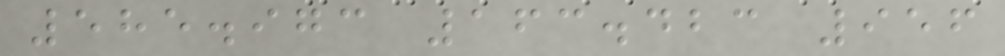585.973 163.423 956
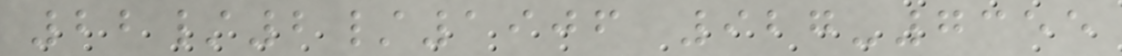22/2/1906 927-7355
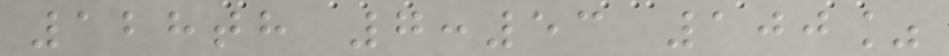128th 7:53 100%
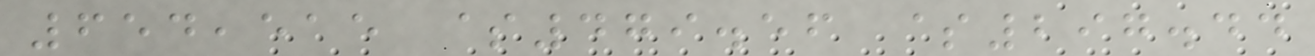654,515 $479.56 $297.44
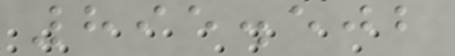895.502
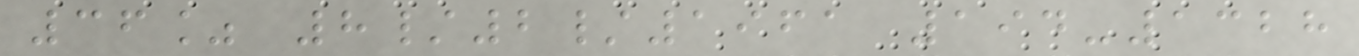36% 8/2/1961 194-1328
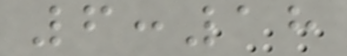6:18
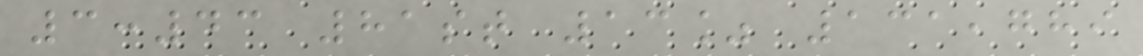3:43 81st 13% 131,789
